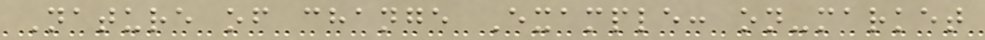Nature of change Example: on-market
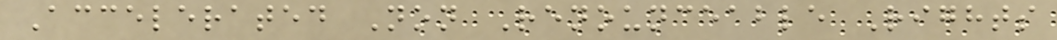Accelerated Non Renounceable Rights
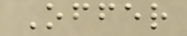Offer
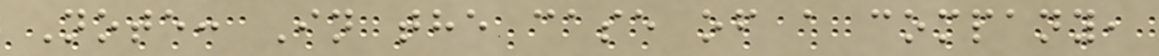Note: In the case of a company,
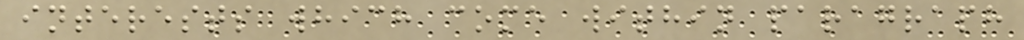interests which come within paragraph
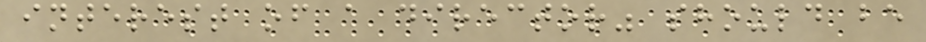interest of a director" should be
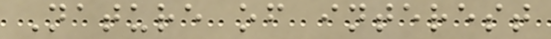Nature of interest
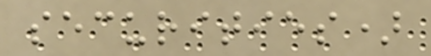securities)
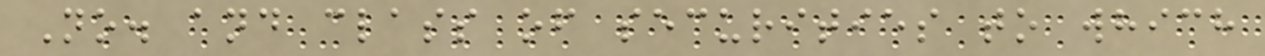No. and class of securities to which
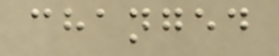changed
